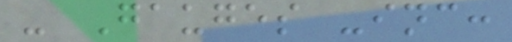- Gauges -inc:
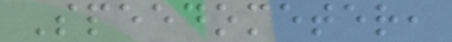Speedometer,
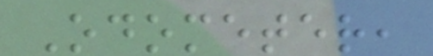Odometer,
